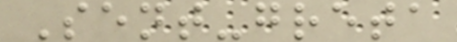Sent-greta
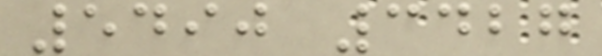5490 3427
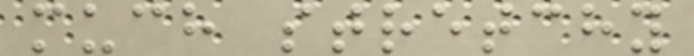much stretchy
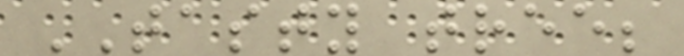TASTY tree;
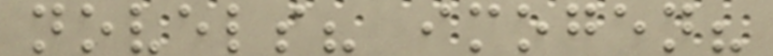novels? imogen?
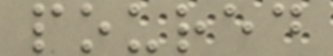poured
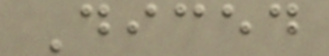Diced
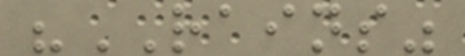"RAINS"
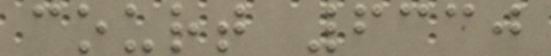court 6330
